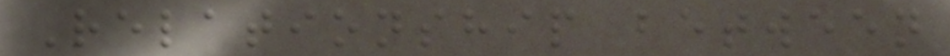Relationship between
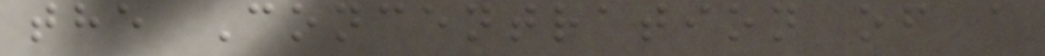the Concentration of a
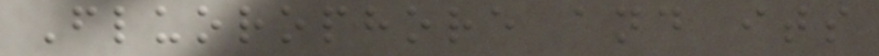Fluorophore and its
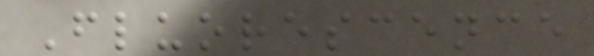Fluorescence
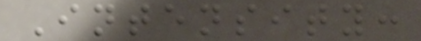Intensity:
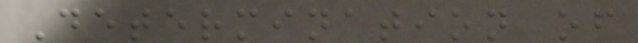Determination of
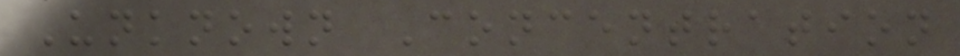Unknown Concentration
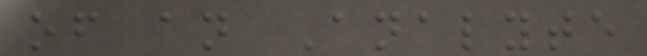of an Analyte
